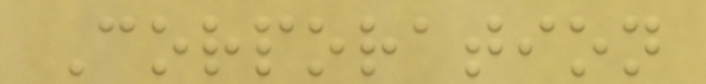Corporation
